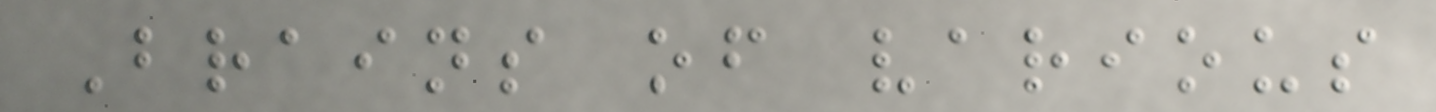Brains of various
